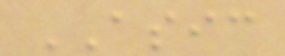ASIC
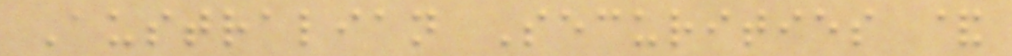Australian Securities &
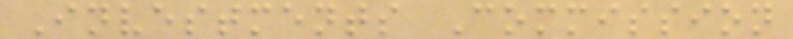Investments Commission
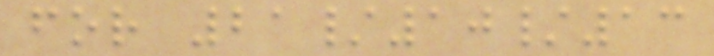for 21/10/13
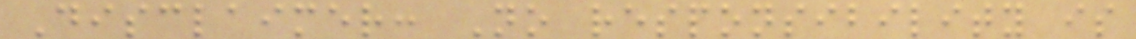Disclaimer: No responsibility is
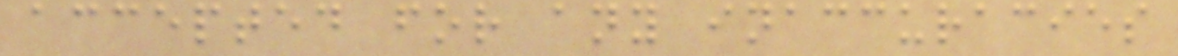accepted for any inaccuracies
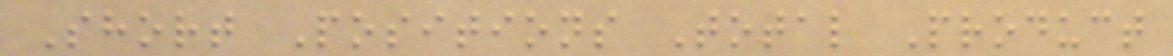Short Positions Total Product
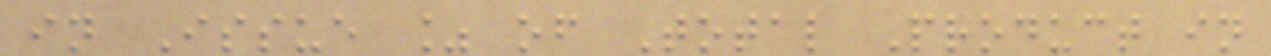in Issue % of Total Product in
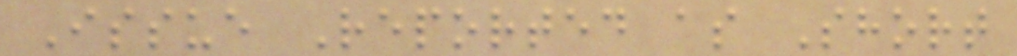Issue Reported as Short
